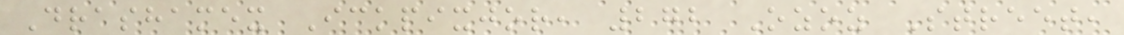Drashamex Ickpixjor, 272 Ozoz Street,
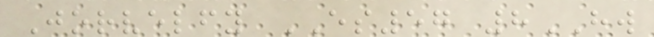Jorvelfy ES57 8HW
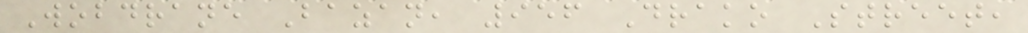Wobdrane Bazan, 956 Drako Street,
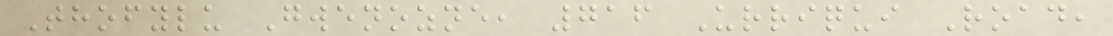Thofylu Gwenozne, 716 Urriqui Road,
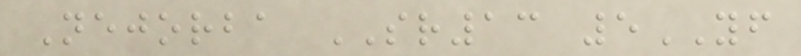Nejorba SR13 5YF
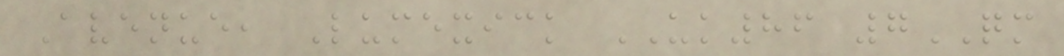Avenue, Lumexick UK86 7QM
